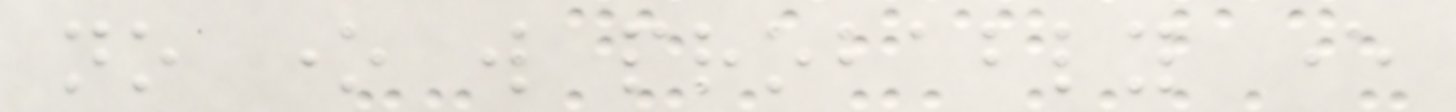no one will probably ever
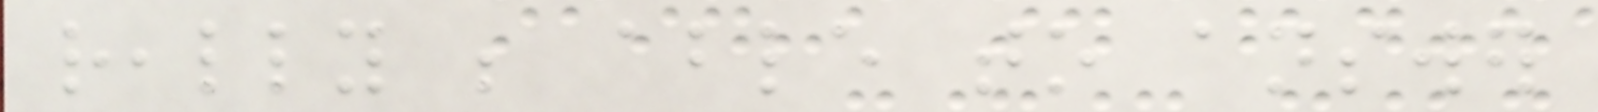really be able to answer
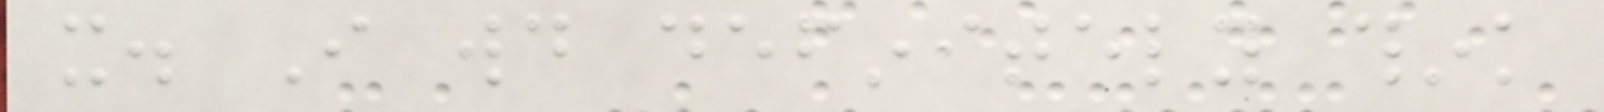it. I would definitely think
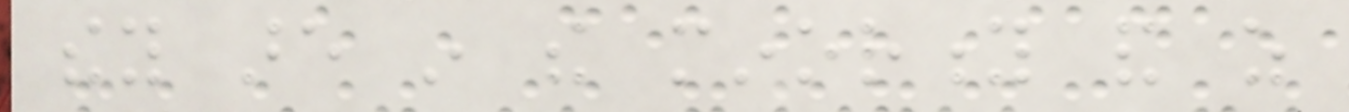they are in the minority and as
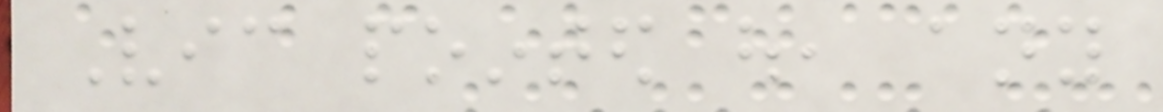Vic pointed out, any
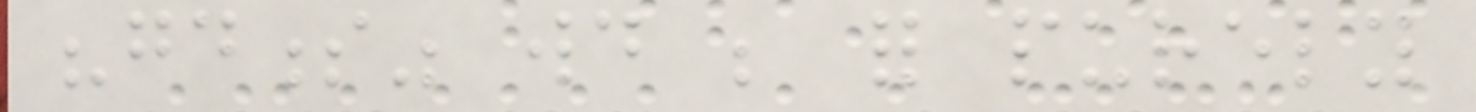"goodness" would be for purely
